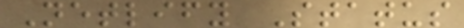Netlify Status
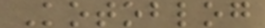Kotoblog
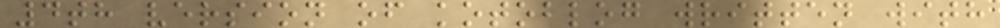4th version of kotoblog written with
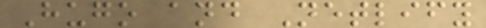Hugo and Netlify
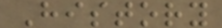History
